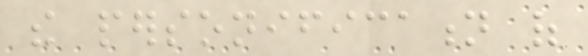the personification of
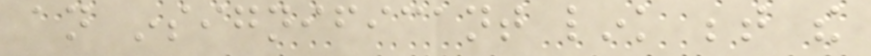an insignificant link between the
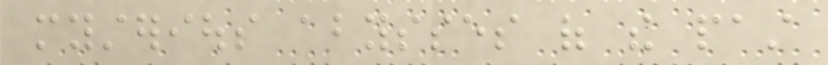mysterious abysses of the past
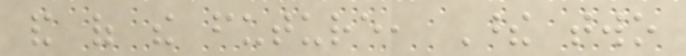and of the future, These two
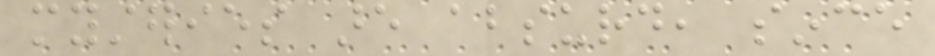mysteries are absurd, since
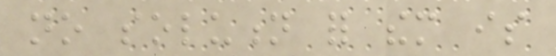no solution for them is
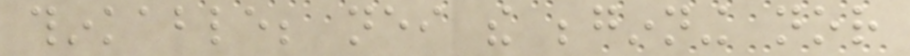thinkable; neither the beginning nor
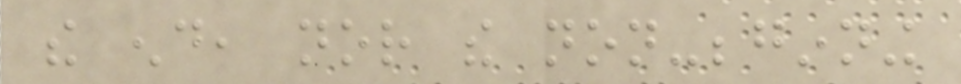the end, nor the non-beginning
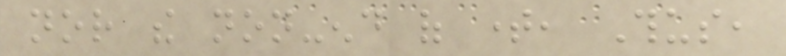nor the non-end of time, Thus,
